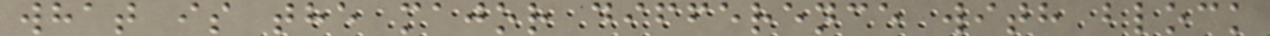what is the major difference with block
